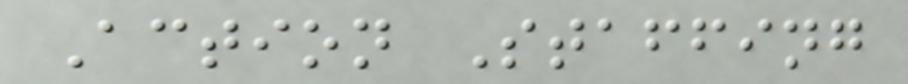Action Staffing
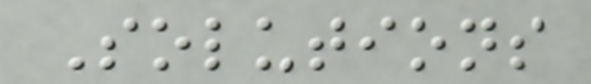Solutions
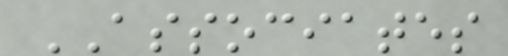ASSOCIATES
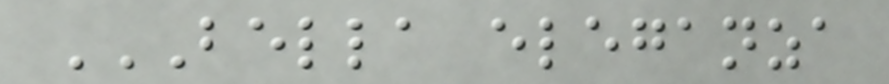BELLA ELEGANZA
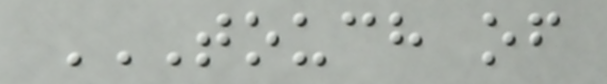TOUCH OF
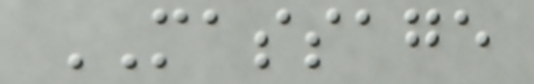MASSAGE
